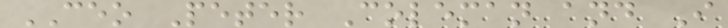CEO Peter Coleman and I
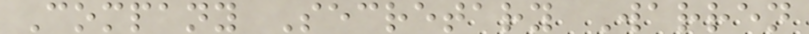Company Secretary Warren
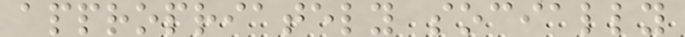appropriately socially
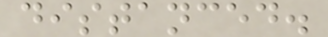distanced.
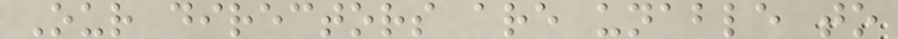Our directors are unable to
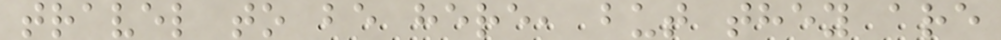travel to be here, but they are
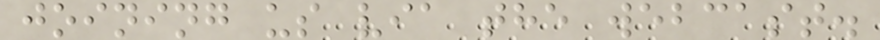joining us via the webcast.
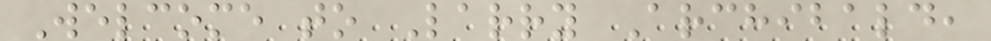Welcome to Larry Archibald,
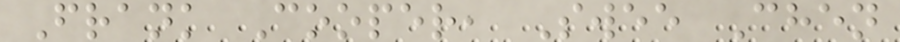Frank Cooper, Swee Chen
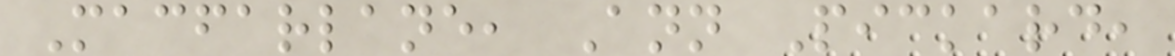Macfarlane, Ann Pickard,
